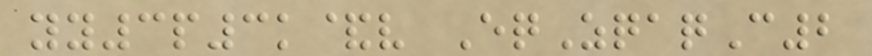yy3p3k&v EqZqaqC2
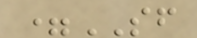=SF
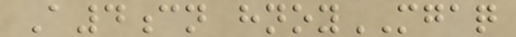A4cn hnoyMGAQ
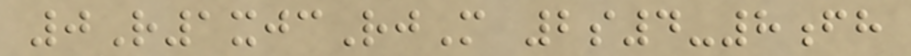0R1xjcRjM 2s4-8fh
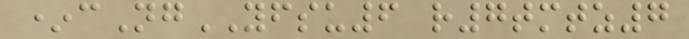*cNgYFSU6 r7tmtz7
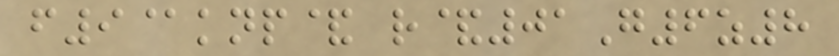f9@knp& r&01G6z8
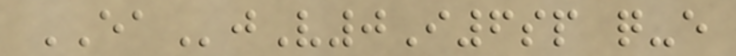EAjV0I6sp q-e
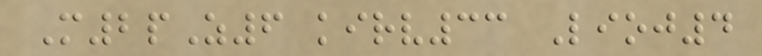M2pZ6 kirv33 Lioj4
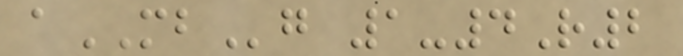aMBg 1-4R2
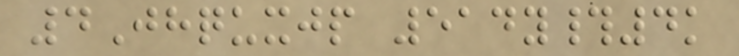4Jhquxjp 514y#4k
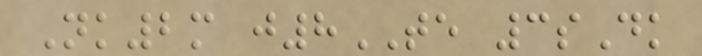Nk2m j8TE 3sDk
